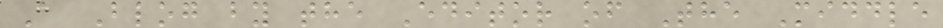A Blog by the Editor of The Middle
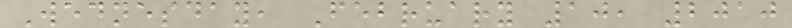Wednesday, February 10, 2010
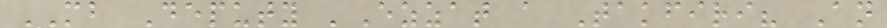MB Deputy 'Ezzat a Takfiri? An
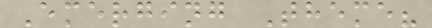Emerging Theme?
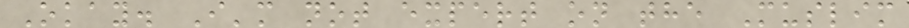Okay. I'm not expert on the Muslim
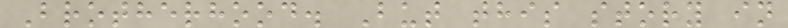Brotherhood. But this story in
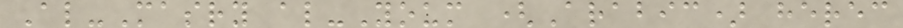Al-Masry al-Youm (Arabic) herec
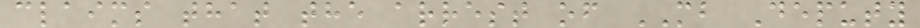claims that the arrest of MB Deputy
